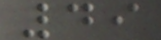49
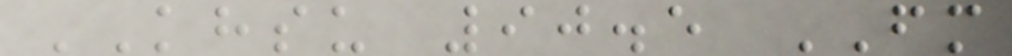KHSU 90.5 FM
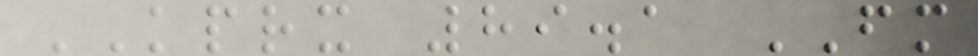KPRX 89.1 FM
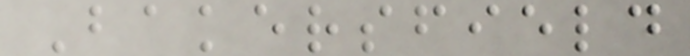Bakersfield
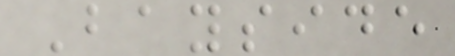Bayside
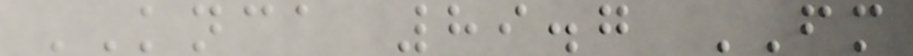KNCA 89.7 FM
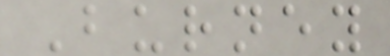Burney
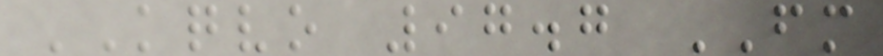KQVO 97.7 FM
